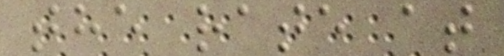the rate at
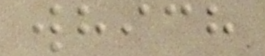which
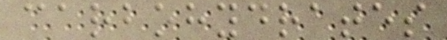carbohydrates
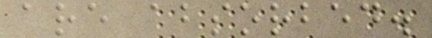are absorbed.
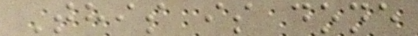This is done
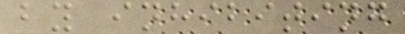by inhibiting
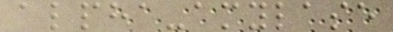alpha-amylase
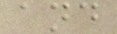and
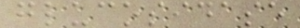glucosidase
